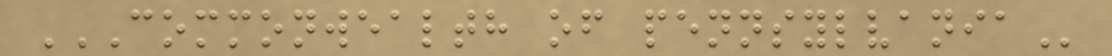COMMONWEALTH OF PENNSYLVANIA
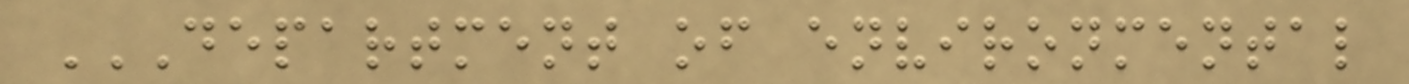DEPARTMENT OF ENVIRONMENTAL
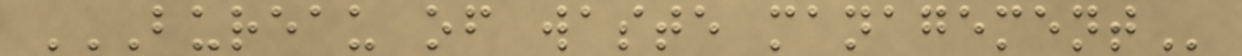BUREAU OF WASTE MANAGEMENT
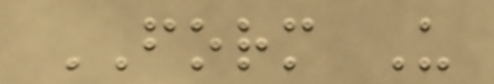FORM U
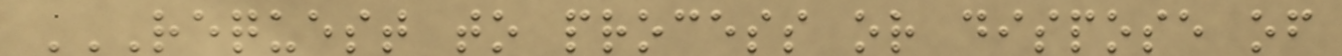REQUEST TO PROCESS OR DISPOSE OF
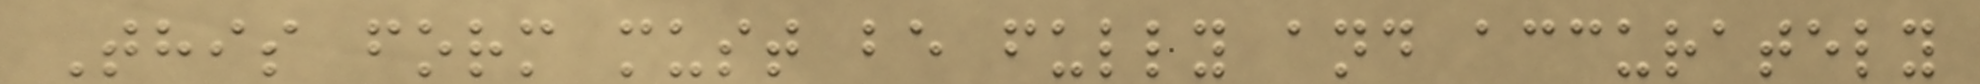This form must be fully and accurately
